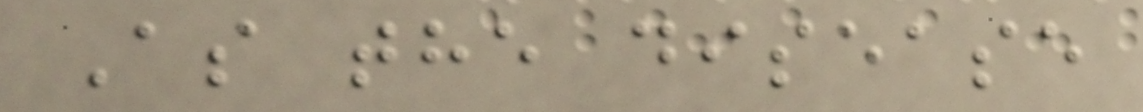As the disease
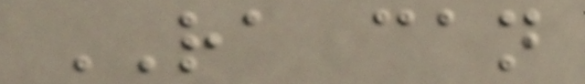RA can
